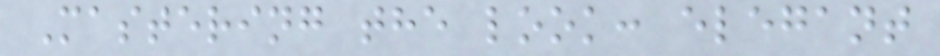Mastering the look: elegant
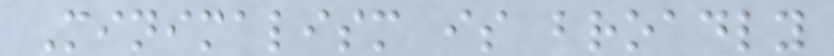Minimalism is broadly
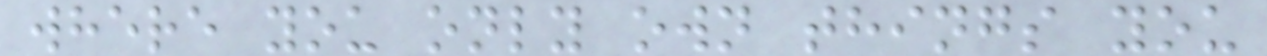where you only own things you
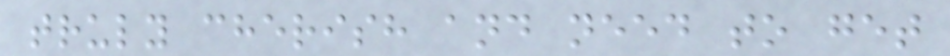truly cherish and need to get
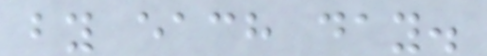by each day.
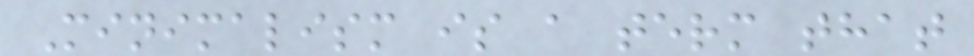Minimalism is a term that
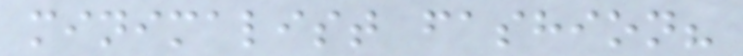minimalist fashion?
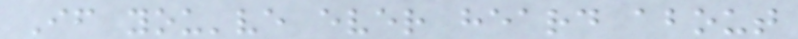If you've ever heard about
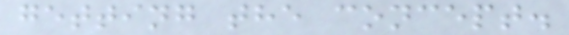getting the concept.
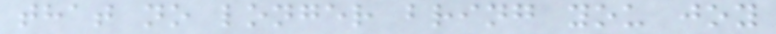that no longer bring you joy
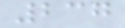237
